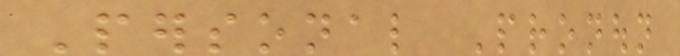Personal Pronoun
